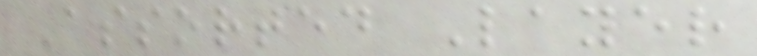Assorted Layer
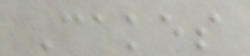Cakes
